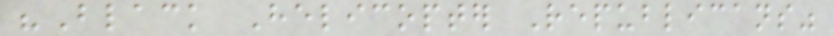"Black Helicopter Republicans"
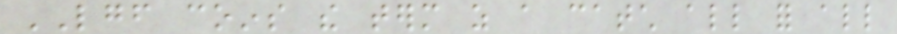LGF coins the term as a catch all for all
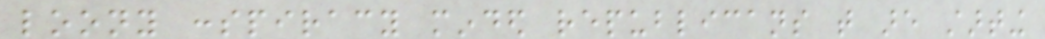loony conspiracy minded republicans that are starting
